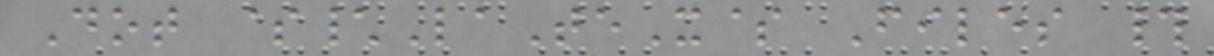Dot $\LaTeX$ Files #
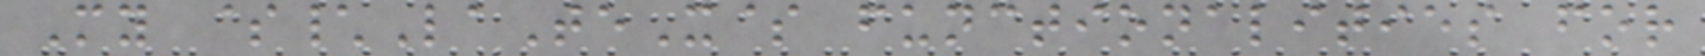My $\LaTeX$ functionalities for
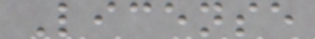License
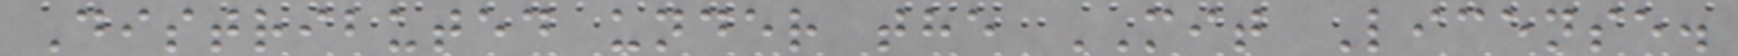Distributed under the MIT License.
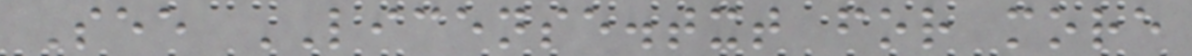See LICENSE.txt for more
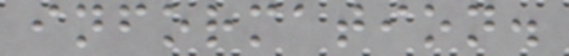information.
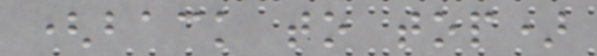(back to top)
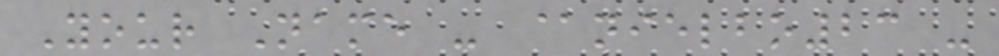Your Name - @nielbo23 -
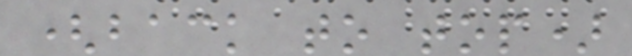(back to top)
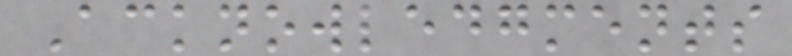Acknowledgments
